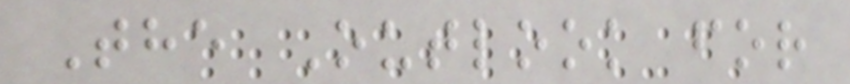The Outlook for
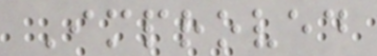Improved
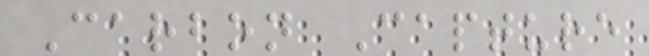Carbon Capture
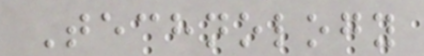Technology
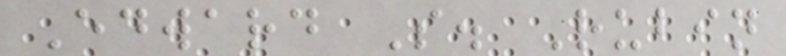Edward S. Rubin
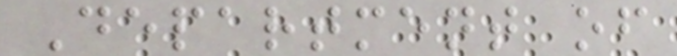Department of
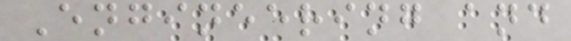Engineering and
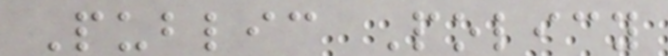Public Policy
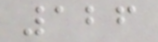126
